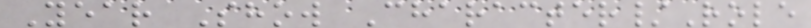Year Show Character/Role
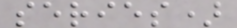series)
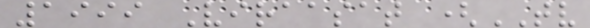1999 Viraasat (TV
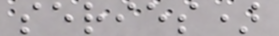series)
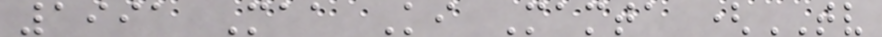1991 Maa Ki Mamta (TV
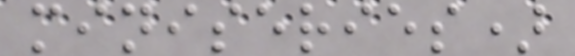miniseries)
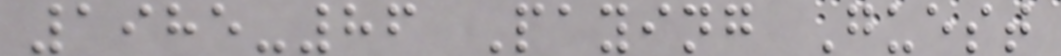1985-86 Paying Guest
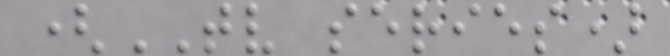(TV series)
